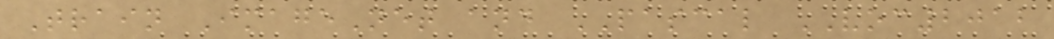Train ImageNet and PASCAL VOC2012
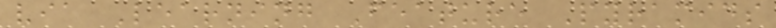via Learning Feature Pyramids
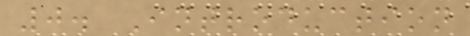0. Introduction
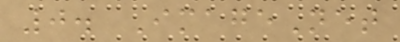0. ImageNet
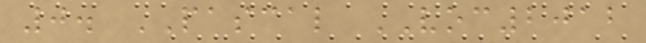0. PASCAL VOC2012
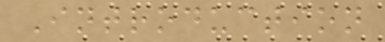Introduction
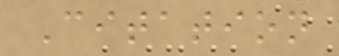Citation
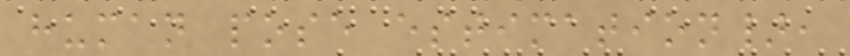human pose estimation},
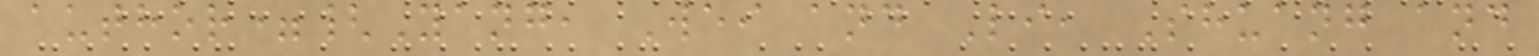author={Yang, Wei and Li, Shuang and
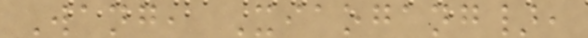Wang, Xiaogang},
